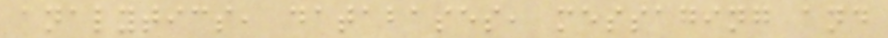analytics, databases, messaging and
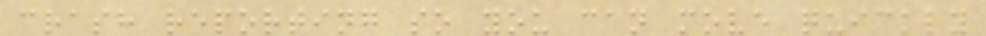crash reporting so you can move quickly
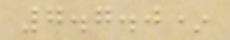7.7.0*
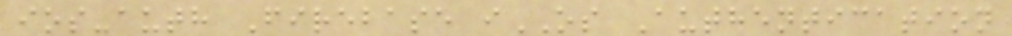ios-auth Firebase iOS Authentication
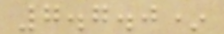7.7.0*
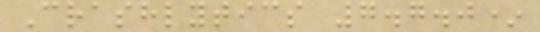Crashlytics 7.7.0*
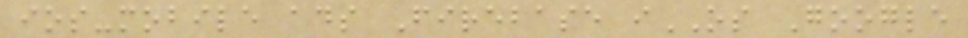ios-mobile ads Firebase iOS Google
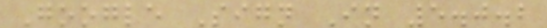Google Sign In 5.0.2
